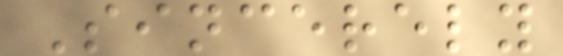Sincerely
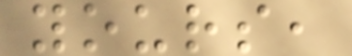yours,
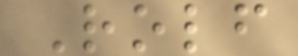Rolf
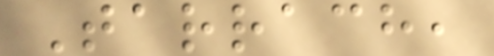Tarrach,
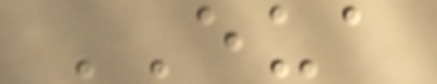EUA
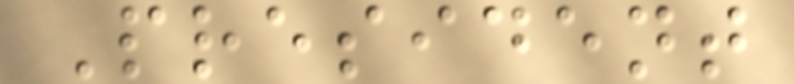President
